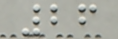26
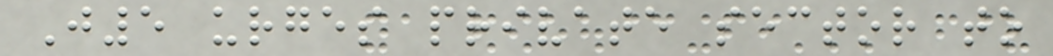J5 urges private sector to
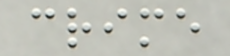crime
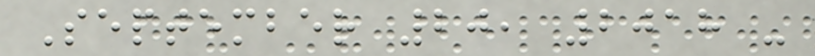September 20, 2018 -
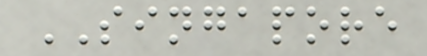SINGAPORE
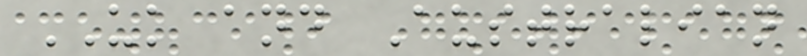UK and Australian
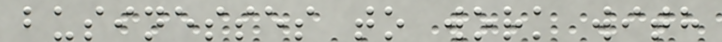businesses to work with
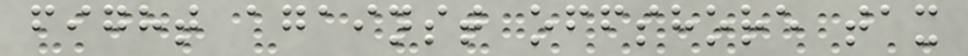fight against offshore tax
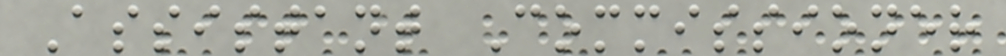Assistant Commissioner
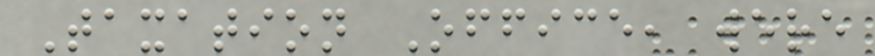Taxation Office, were
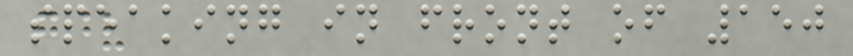speaking in front of 150
